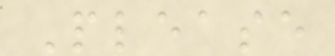Please
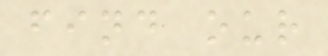find our
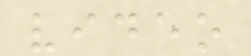video
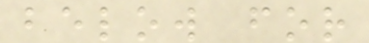below for
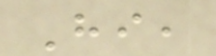Hi,
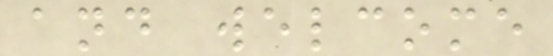and welcome
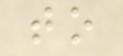to
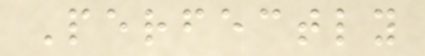Perfectly
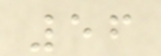56
